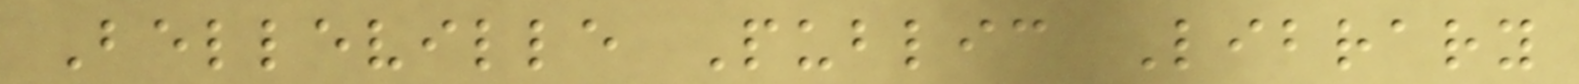Belleville Public Library
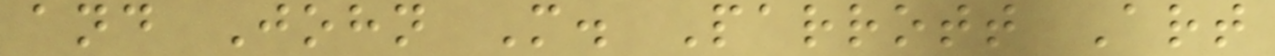and John M. Parrott Art
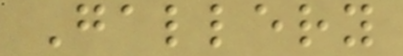Gallery
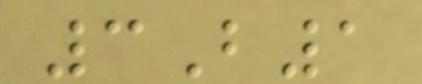3B1
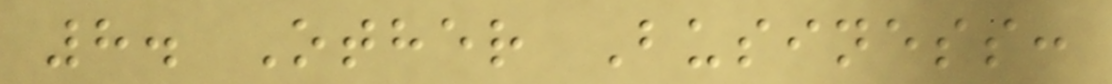8. Other Business:
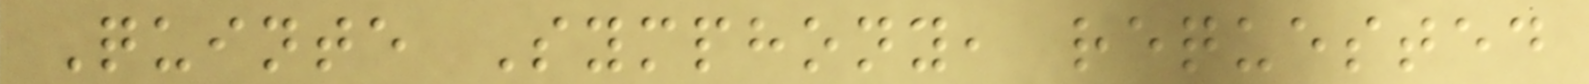Quinte Symphony, requested
